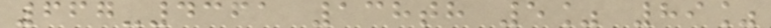667-4361 138th 5% 89%
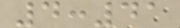4:41
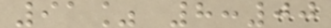91% 8:00
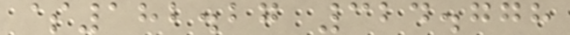$182.27 324.778
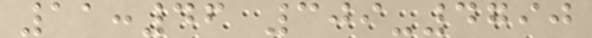11:46 309-4790
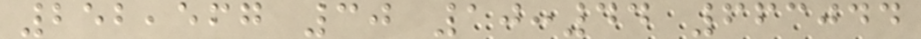252,567 30 10:44 663044
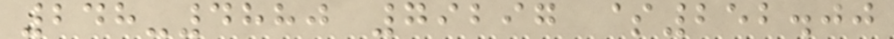248-4880 79297 $252.00
